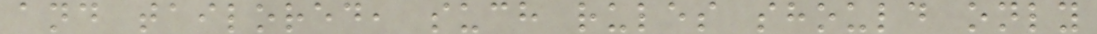and tailored, such rules should only
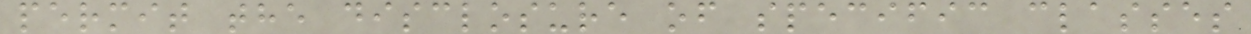permit the disclosure of specific classes
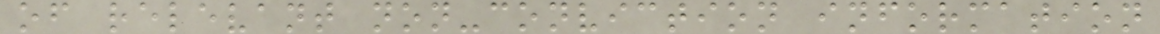of relevant non-conviction information
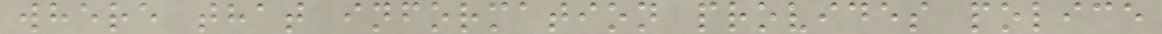where that information provides police
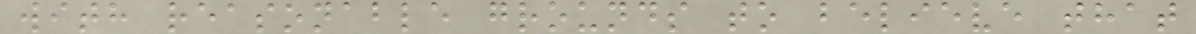with reasonable grounds to believe that
